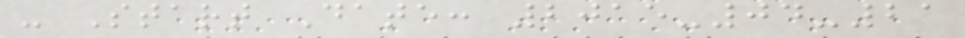- Start Date: 2015-04-21
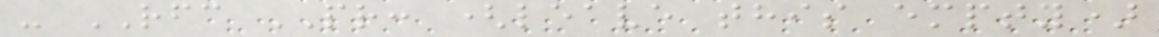- RFC PR: (leave this empty)
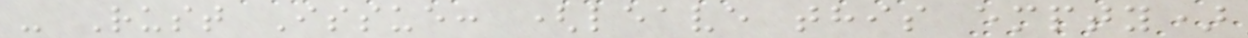- Rust Issue: (leave this empty)
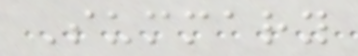Summary
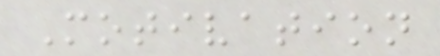Motivation
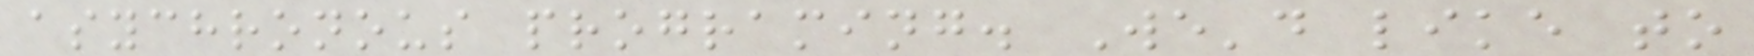asychronous programing. We'd like to
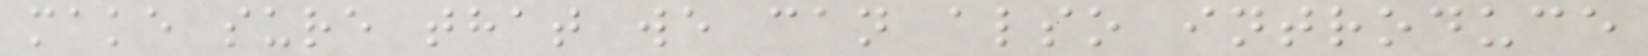make sure that we can also introduce
